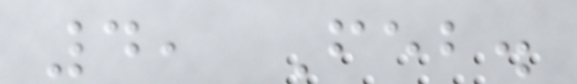4, Feb.
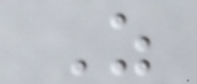As
